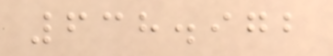638.972
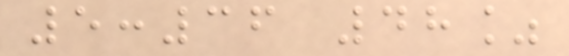5:36 48%
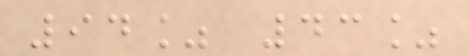94% 43%
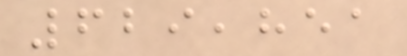629,851
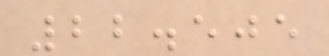22.505
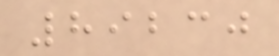89230
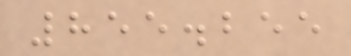855.255
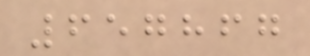657867
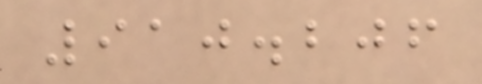910.206
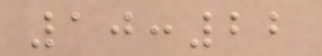10:22
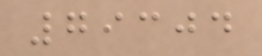79304
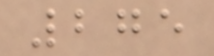275
